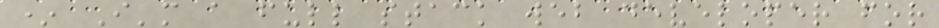* I'm a full stack web developer for
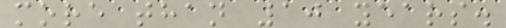more than 10 years.
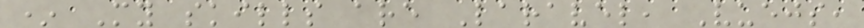* My skills are Laravel, Vuejs,
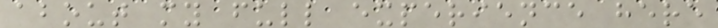about my full experience here
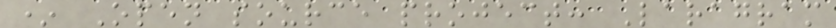* Open source project: Laragram
